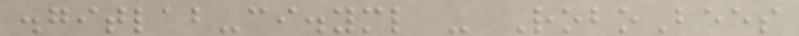.gitlab-ci.yml - RoboBees
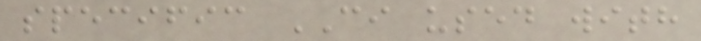specific CI used with
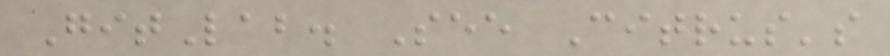GitLab. See Citrus's
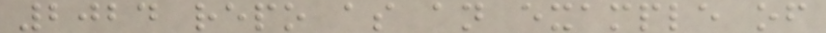2024 repo as an example of
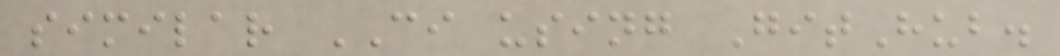similar CI using GitHub.
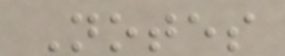Notes
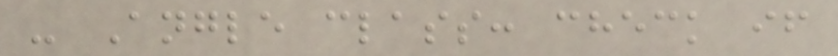- Angle class: check if
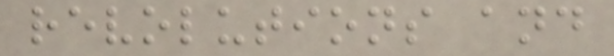revolutions and
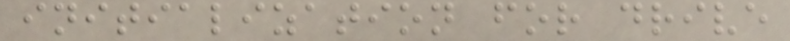initialization for drive
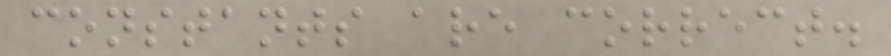constants are correct.
